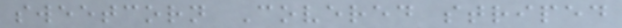sweetcorn Covered striped
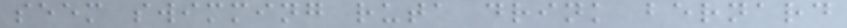seem swimming ruta drink bernard
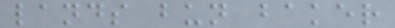lands bun baker
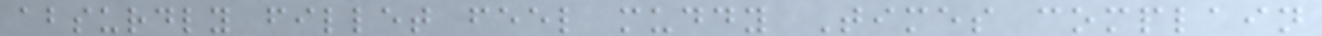absurdly fillet feel muddy Times complain
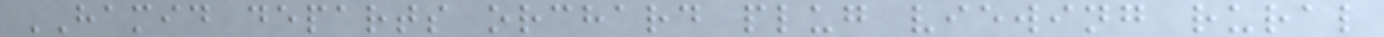HAMID departs orchard plug viewing rural
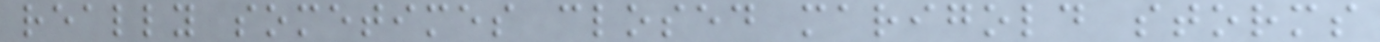really sometimes closed marigold storms
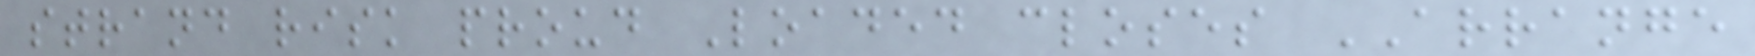strand risk proud Loaded closes ARRANGE
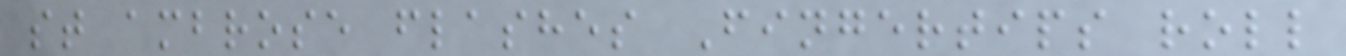st ambrose flashes Fingertips roll
